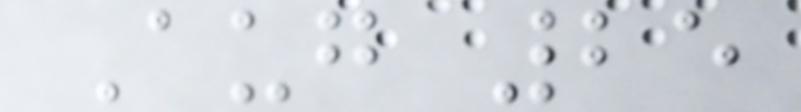Aug 25
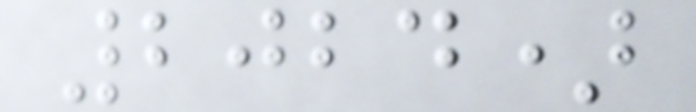2024)
